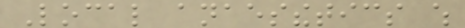Local anaesthetics which
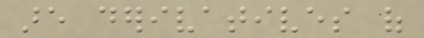are derivatives of
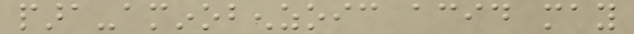para-aminobenzoic acid may
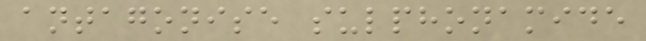antagonise sulphonamide
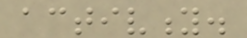activity.
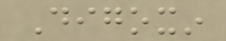Digoxin
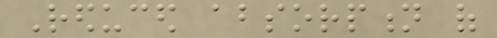Reduced absorption of
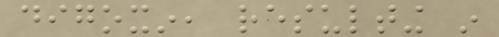digoxin, resulting in
